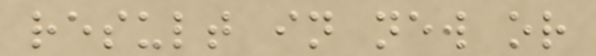result in new or
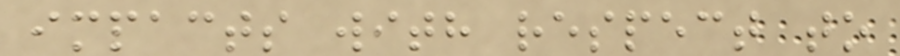impacts with respect to
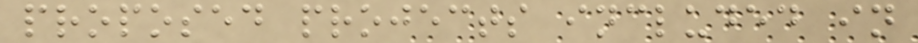proposed projects included in
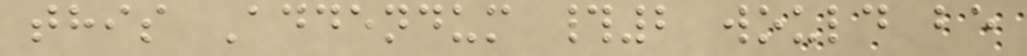this Addendum #2 would be
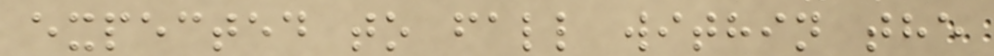expected to fall within the
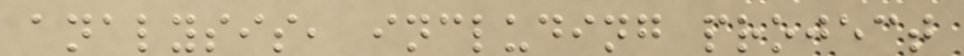analysis, including project
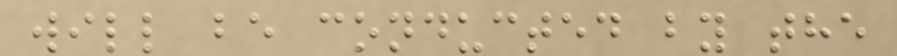will be conducted by the
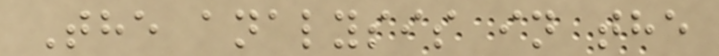The analysis in the
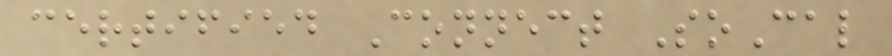certified Connect SoCal
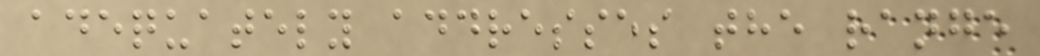adequately addresses the range
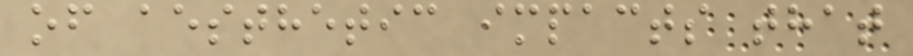of aesthetic impacts that
